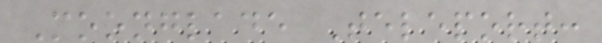Moonglade Teleport:
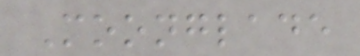Moonglade
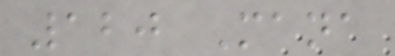120 Mana
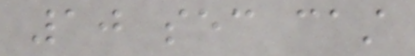10 sec cast
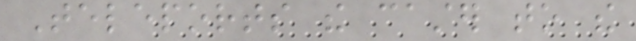Teleports the caster to the
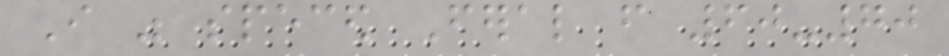I was speced Feral from 60-70
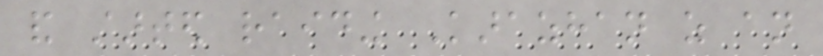and started raiding Karazhan as an
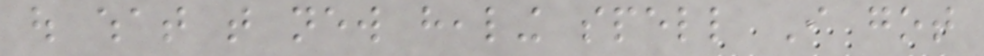out what that new healing spell I got
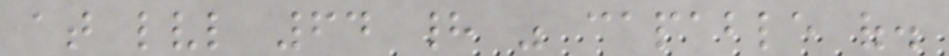at lvl 64 had was capable of.
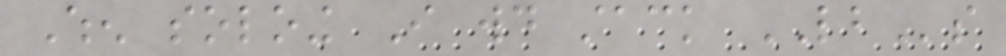When soloing I would stack LBs
